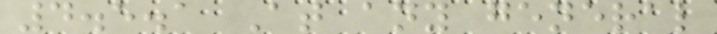4.5.1 At any general
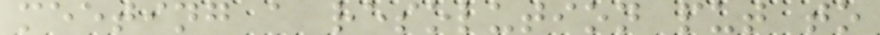meeting a resolution put to
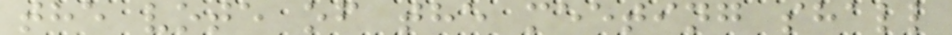the vote of the meeting shall
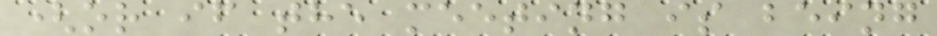(or if the meeting is being
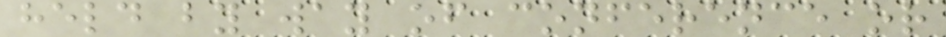held by way of conference or
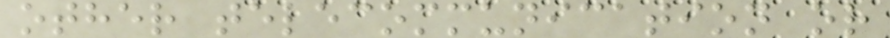other telecommunication or
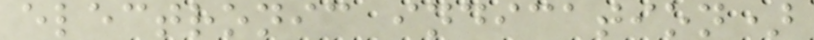electronic indication)
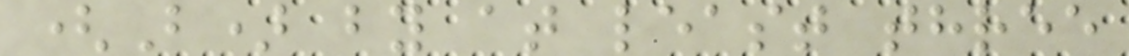(B) by at least three
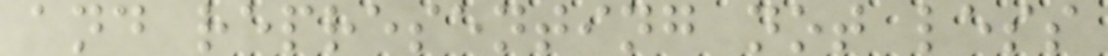and representing not less
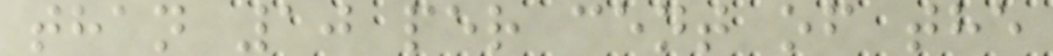than 10 per cent of the
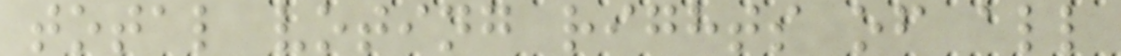total voting rights of all
